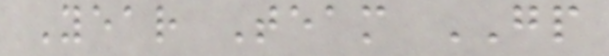Year Team GP
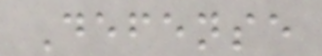Defense
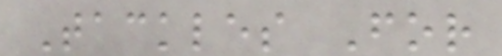Tackles For
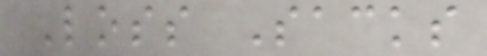Loss Sacks
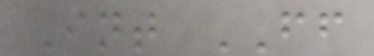Int FF
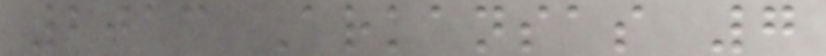2013 Arkansas 7
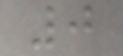0
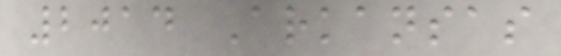2014 Arkansas
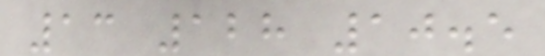13 128 10.5
